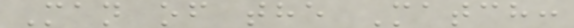Man of the Match:
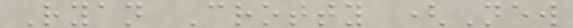Ryan Crotty (New
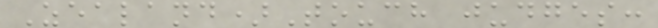Zealand)Touch judges:
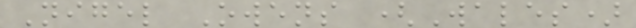Nigel Owens (Wales)
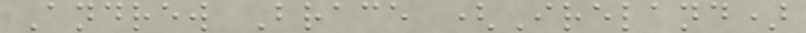Andrew Brace (Ireland)
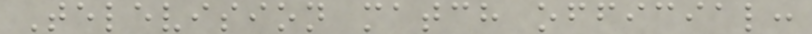Television match official:
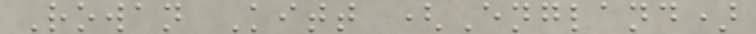Rowan Kitt (England)
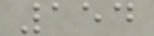154
